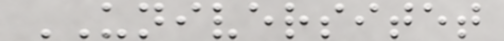UNIVERSITET
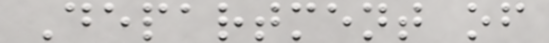Department of
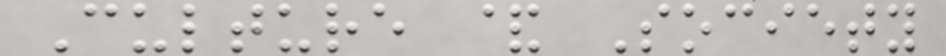Culture & Society
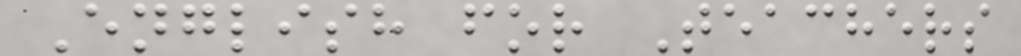English for Teachers
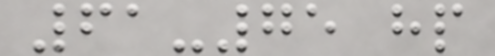61-75 hp
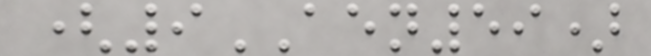(9AEN59)
